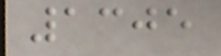1305
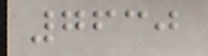7630
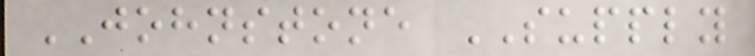JOHNSTONE SUPPLY
